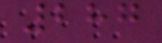287
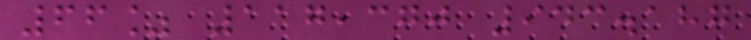66% 117,370 943.187
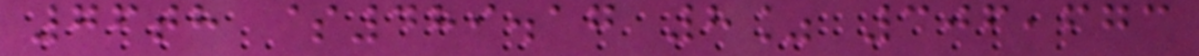76th $489.17 8% 306,673
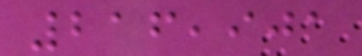216,901
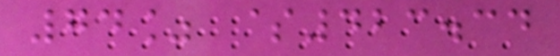74% $423.34
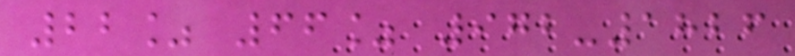22% 66% 972-1826
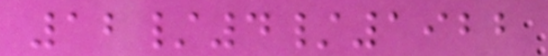12/4/1922
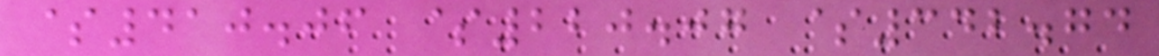$410.06 $220.07 $342.74
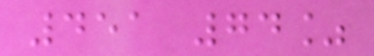451 74%
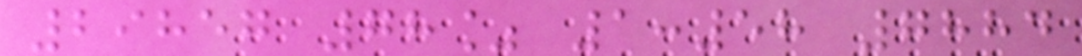29857 78% 1:58 7884
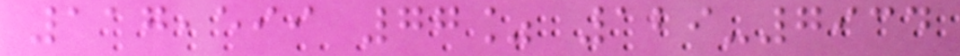117,599 77% 129-7934
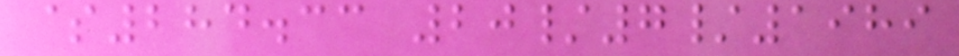$284.33 20/7/1989
